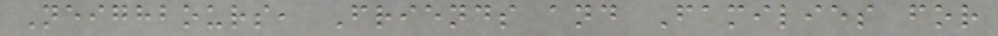Neighbours, Friends and Families for
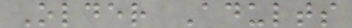Older Adults
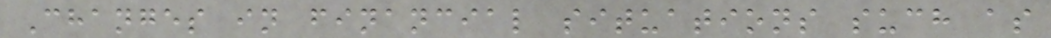Changes in financial situations such as
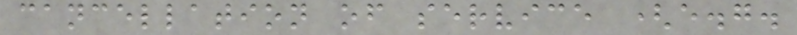cancellation of service (e.g.
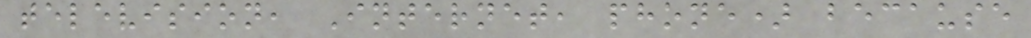television, Internet, phone) because
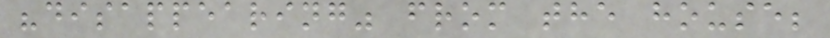"disappearing" from the house;
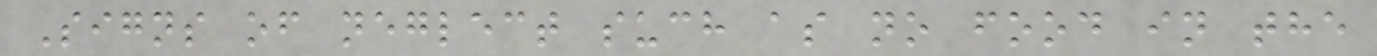Signs of neglect such as no food in the
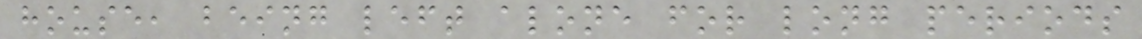house, being left alone for long periods
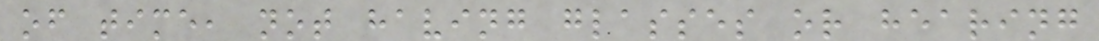of time, not having glasses or hearing
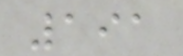191
